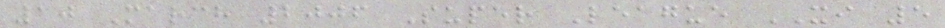10 March 2006 Super League XI 5
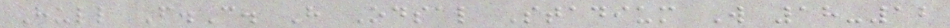Hull F.C. H Odsal Stadium W 18-12
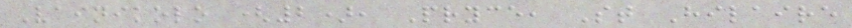Vainikolo (2), Pryce, St Hilaire
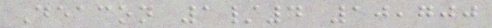Deacon 1/4 10,700
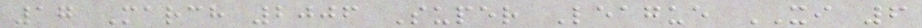17 March 2006 Super League XI 6
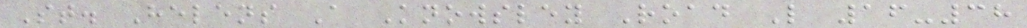St. Helens A Knowsley Road L 16-38
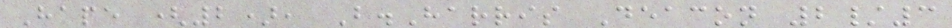Hape (2), B.Harris Deacon 2/3
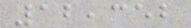12,352
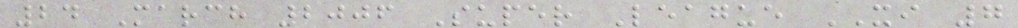24 March 2006 Super League XI 7
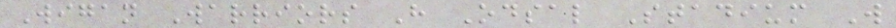Wigan Warriors H Odsal Stadium W
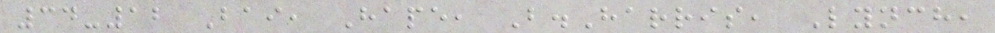34-12 Bai, Hape, B.Harris, Lynch,
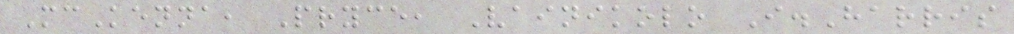McKenna, Pryce, Vainikolo I.Harris
